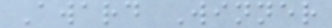Award Winner
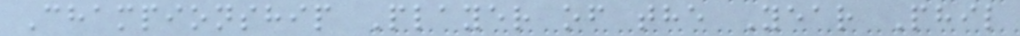Championship Player of the Year Phil
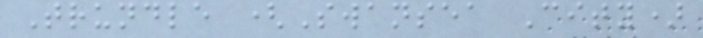Trundle (Swansea City)
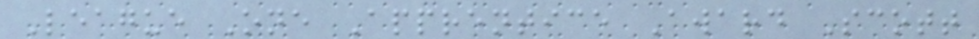League One Apprentice Award Scott
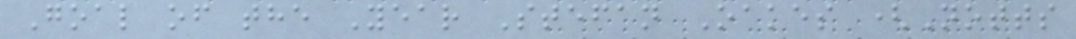Goal of the Year Stefan Oakes (Notts
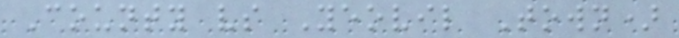County vs Yeovil Town)
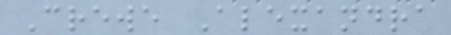Crewe Alexandra
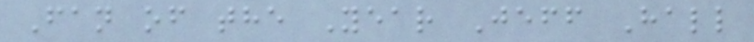Fan of the Year Jeff Hall
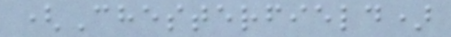(Chesterfield)
